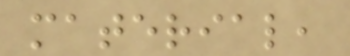material,
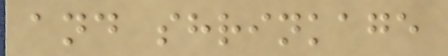and shrinkage
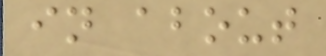in about
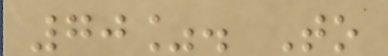70%. To
